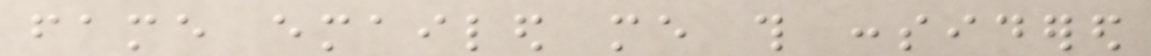fame emailed me this considered
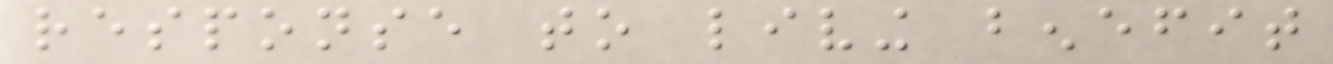response to living benefit
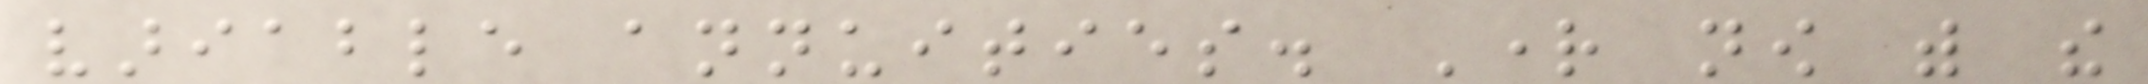variable annuities. Right now with the
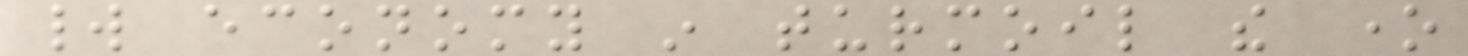world economy in turmoil the one
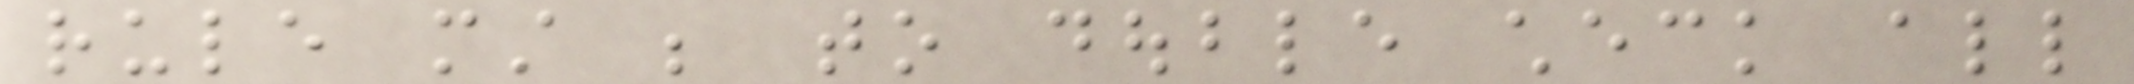rule must be to double check all
